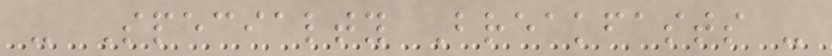- Specialty Breakfasts -
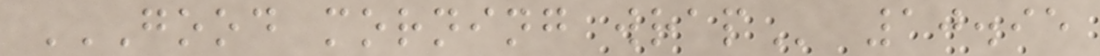GOOD MORNING WRAP 10.95
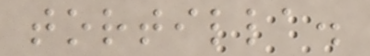tortilla.
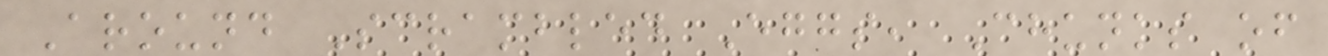Around Scrambled Eggs, Chunks of
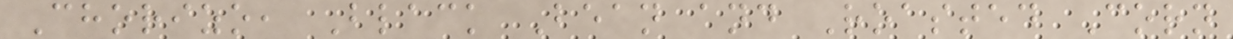Chorizo, Black Bean and Roasted Corn
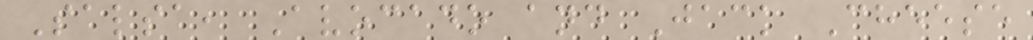Salsa, Avocado and Jack Cheese
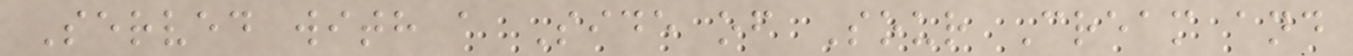Served with a Side of Sour Cream and
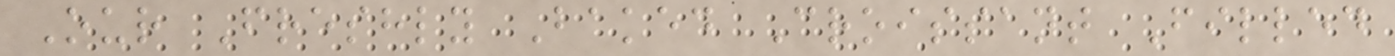Our Freshly Baked Croissant Filled
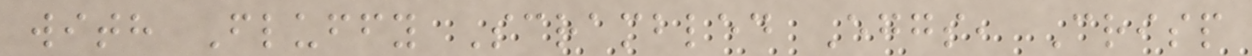with Fluffy Scrambled Eggs, Crisp
